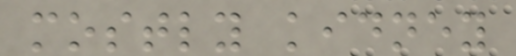mostly kidney
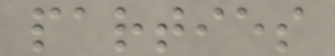parties
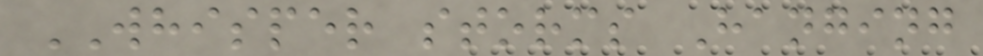WHISPER storms Hanging
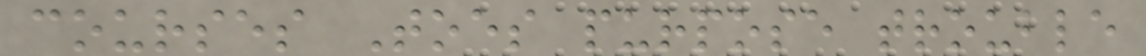courses Toes purpose trouble
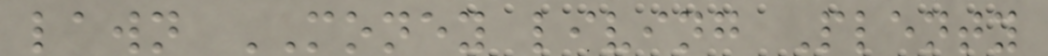lawn MONEY living Plenty
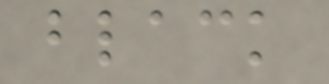black
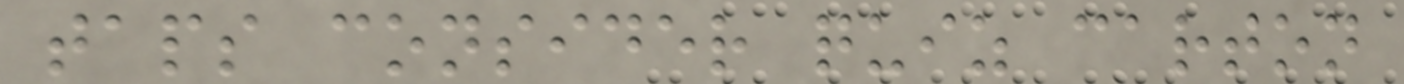taps consider quiz carton
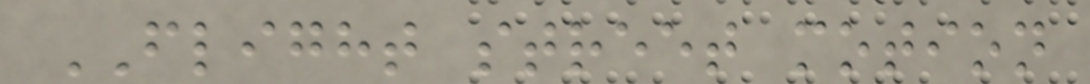FLIGHT street motion
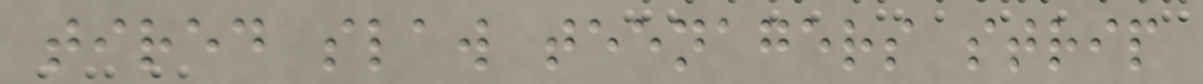tired slaw teenagers strip
